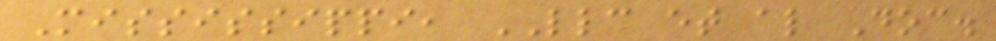Mississippi, LLC et al Doc.
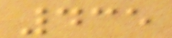435
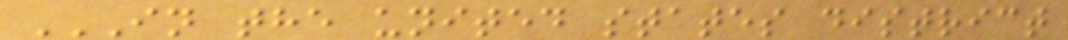IN THE UNITED STATES DISTRICT
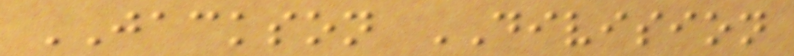JACKSON DIVISION
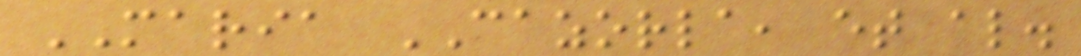MARIA CAZORLA, et al.
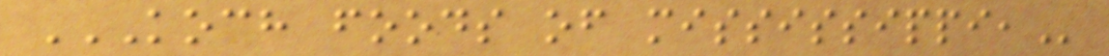KOCH FOODS OF MISSISSIPPI,
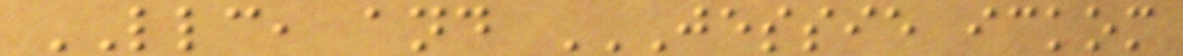LLC, and JESSIE ICKOM
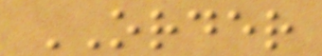ORDER
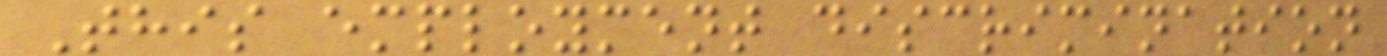This employment discrimination
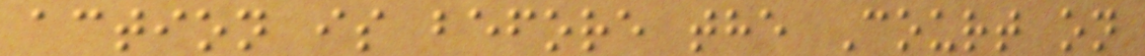action is before the Court on
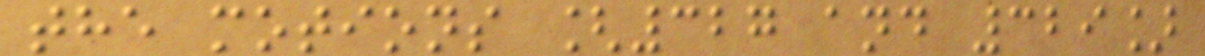the motions [327 and 329]
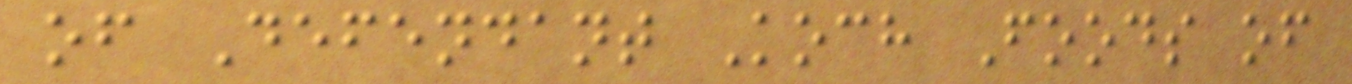of Defendant Koch Foods of
